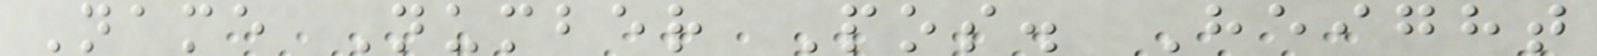Name Number Pos. Height
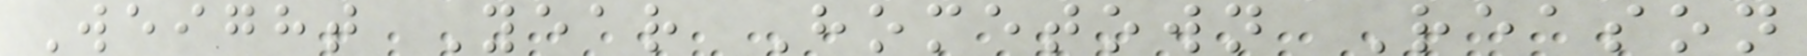Weight Year Hometown Reason
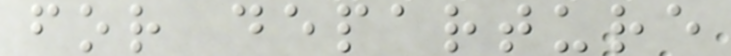for departure
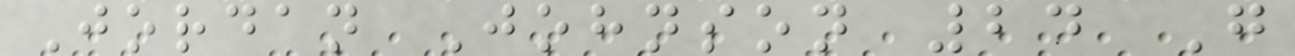Jordan Johnson 24 G
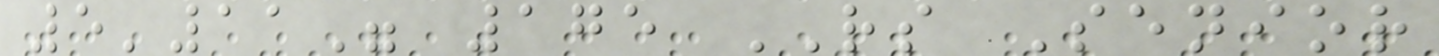5'11" 175 RS Senior
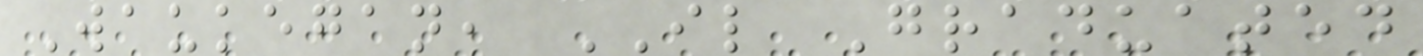Waukegan, IL Graduated
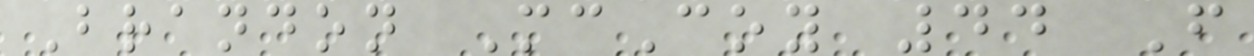Brandon McCoy 44 F
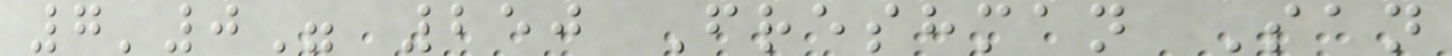7'0" 250 Freshman San
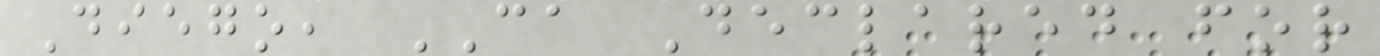Diego, CA Declared for
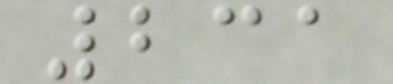231
